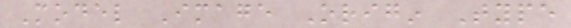Model Image Origin Type
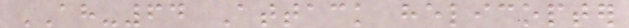AH-64 Attack helicopter
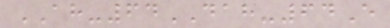AH-64DAH-64E
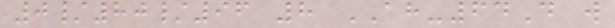0/80/96 8 AH-64D will
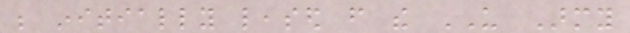be initially leased from the US Army
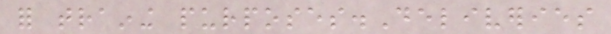for training purposes.Deliveries
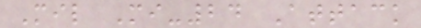Mil Mi-24 Attack
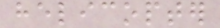helicopter
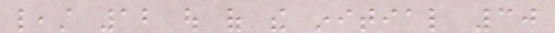least 12 out of the initial 30
